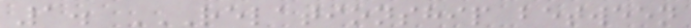1. RELATIONSHIP BETWEEN
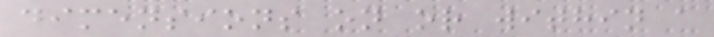dimensions on or within a
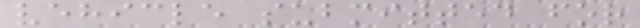vehicle submitted for
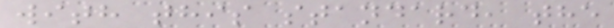with this standard, the
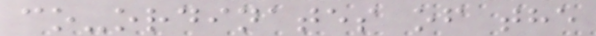co-ordinates of the
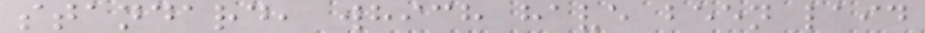standard, which have been laid
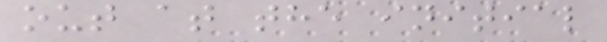out at the initial
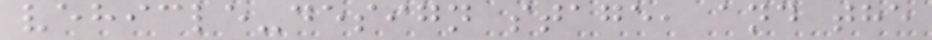vehicle-design stage, and the
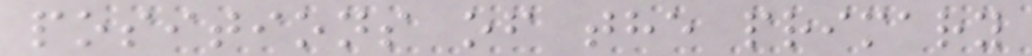positions of the primary
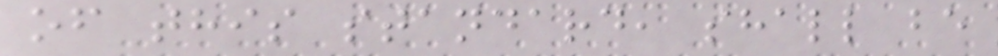of this standard, shall be
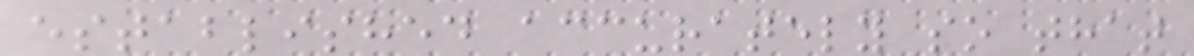established accurately so that
